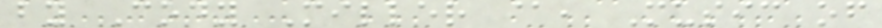by Cody Miller @, Music of
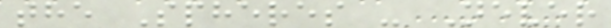the Spheres - Never
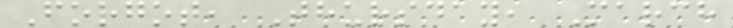Forgot, Thursday, March
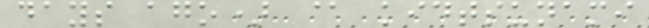days ago) @ kidtsunami
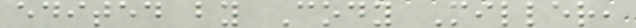edited by Cody Miller,
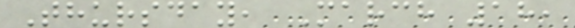Thursday, March 18,
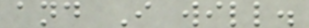and I will.
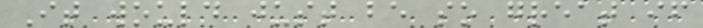It would just be so great if
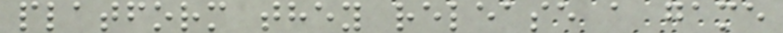platform they release a game
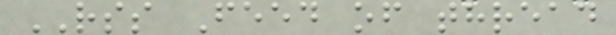RSS Feed of thread
